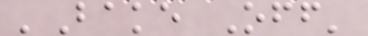'Bake Off'
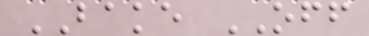BAKE OFF
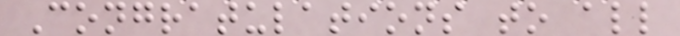Congratulations to all
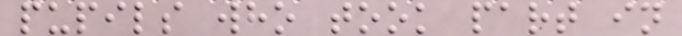pupils who took part in
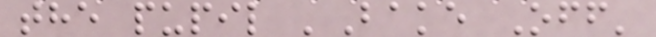the pupil 'Bake Off'
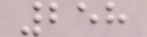258
